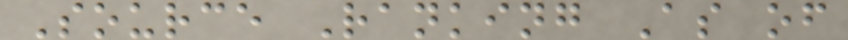Source Ranking As of
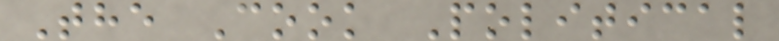The Cook Political
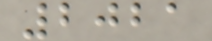2021
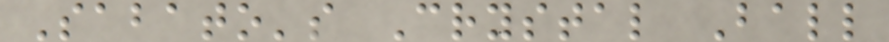Sabato's Crystal Ball
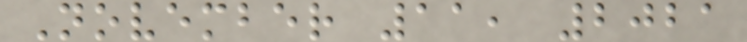November 11, 2021
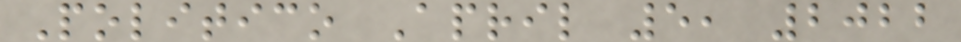Politico April 5, 2022
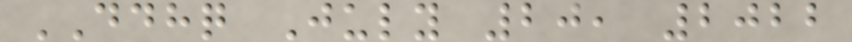DDHQ July 20, 2022
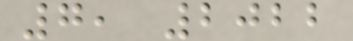7, 2022
